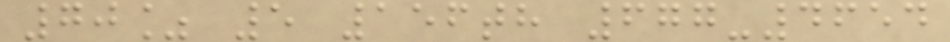70% 5 156th 677-4654
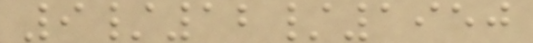9/12/1950
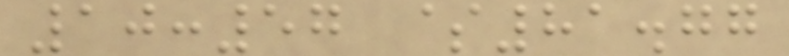10:57 $81.77
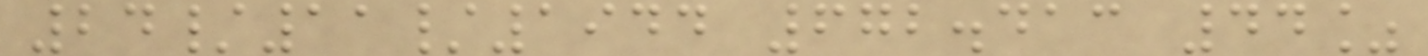24/11/1944 672.413 44%
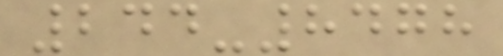244-8478
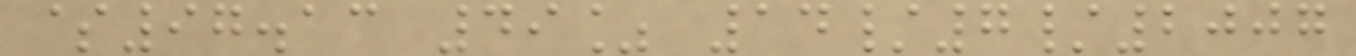$97.13 49% 14/7/2007
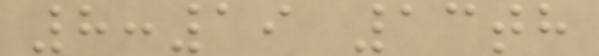8:19 13th
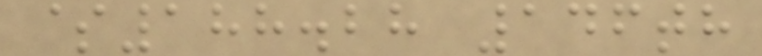$188.28 146th
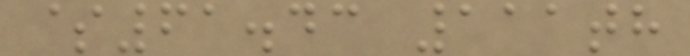$61.43 111th
